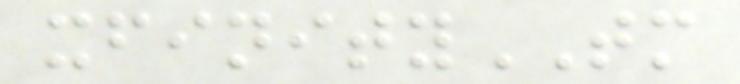xfinityTM
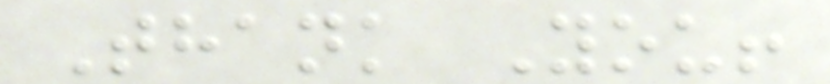Thank You!
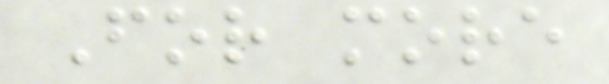For more
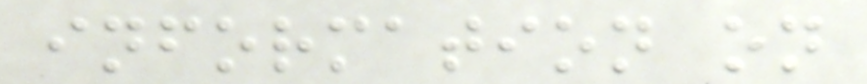information on
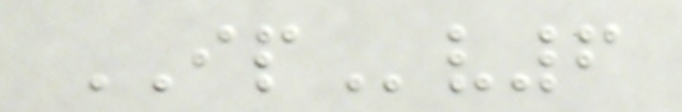IPv6
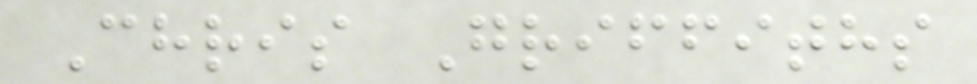Chris Griffiths
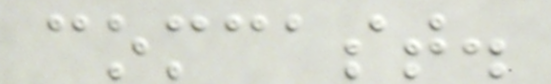comcast.
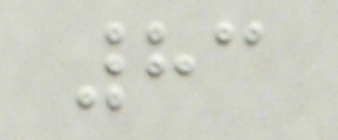83
